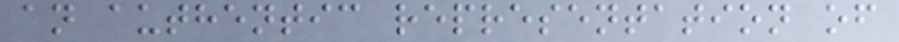an authentic representation of
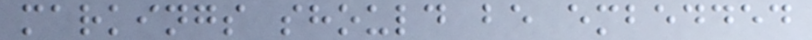markings should be embedded
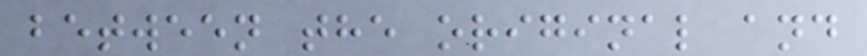between the original and
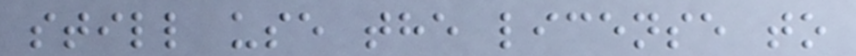still use the license to
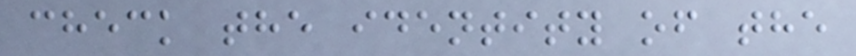check the identity of the
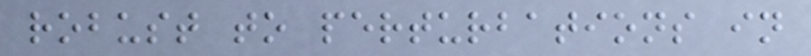robust to perturbations in
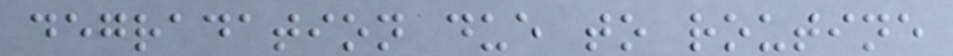degradation due to routine
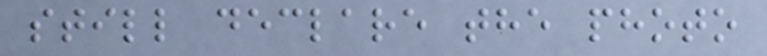still declare the photo
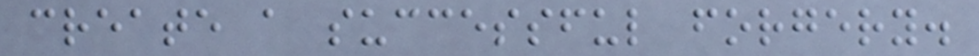create a successful forgery.
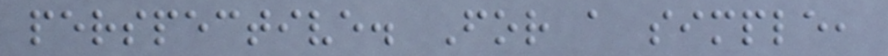perspective. For a simple,
